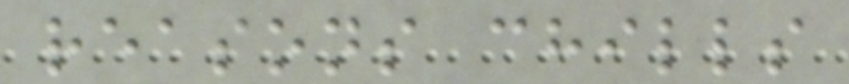reasons chills
